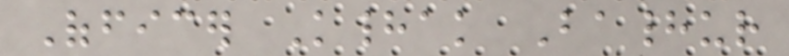Officer Khadak Bahadur
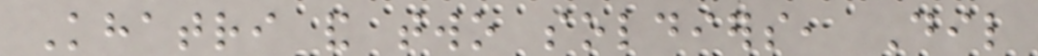Khatri and two soldiers, Dil
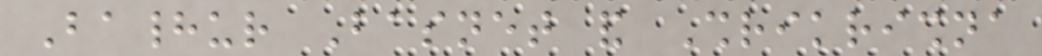Bahadur Basnet and Shrikrishna
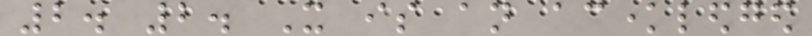2. 2. It is an acknowledged
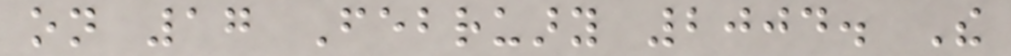on 17 February 2004. The
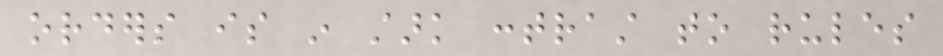orders is in stark contrast to rules
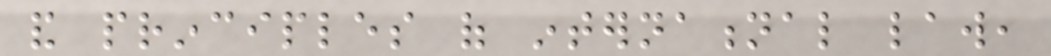and principles of international law,
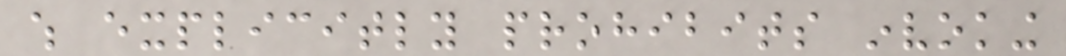which explicitly prohibits invoking
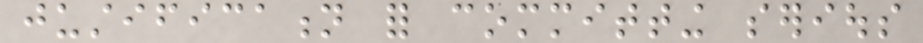justification for committing serious
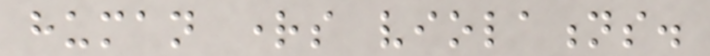human rights violations.
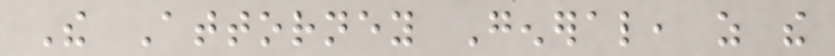The Attorney General, as the
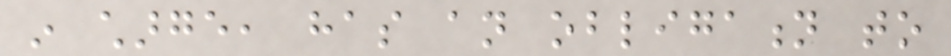in charge, has an obligation to
